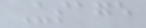Usage
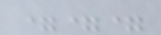===
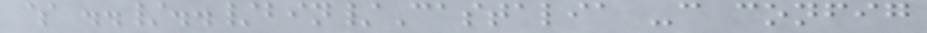$ ../../bin/Castalia -c config
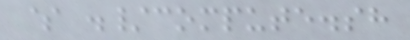$ ./compute.sh
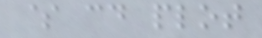$ cd plot
